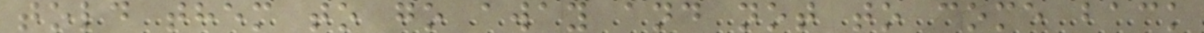told them to go away and not to come back
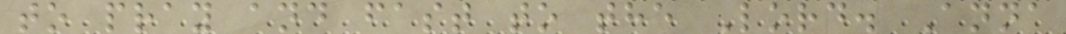to pray and fast to the Lord. Anna
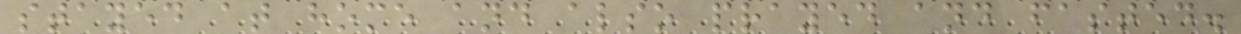stayed at home and also prayed and fasted.
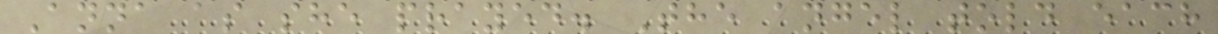Anna as she prayed. The angel told each
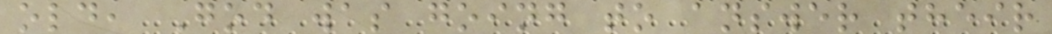old, God was going to answer their
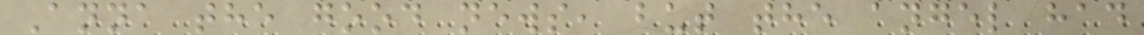Anna the good news, but the angel had
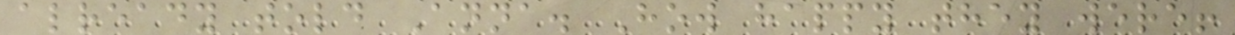already told Anna. How happy they were!
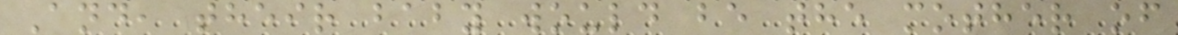And, their baby would be the mother of
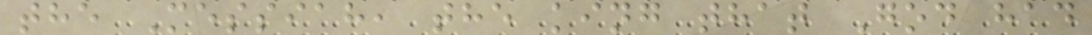the Messiah, the king that God had
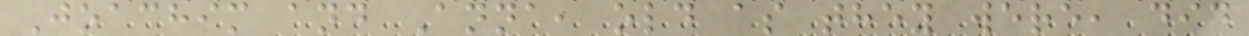Joachim and Anna, old as they were, did
